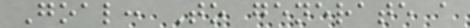Goal: To generate a
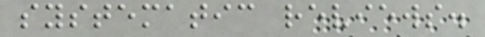systematic reviews.
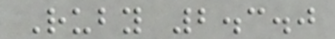Ruby 2.3.0
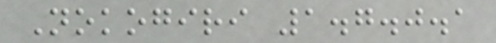Nokogiri 1.7.0.1
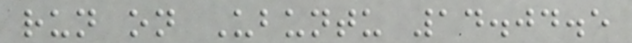run on Ubuntu 14.04.5
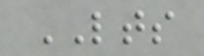LTS
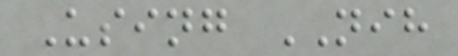Using NIH
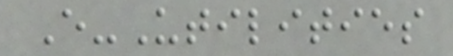E-Utilities
